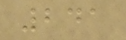241
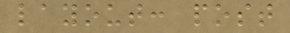layout: post
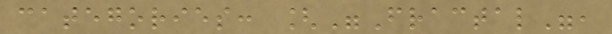categories: ["Fractal",
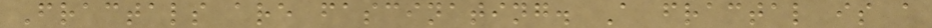Fractals are fascinating. A fractal is a
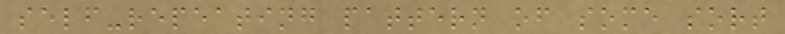self-repeating pattern of some sort
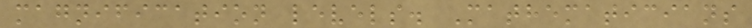magnification levels. Mathematicians
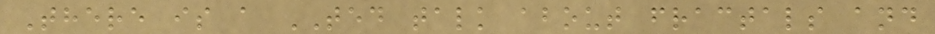There is a TED talk about fractals and
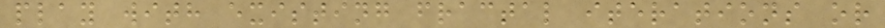play with existing fractal iterations or
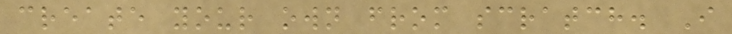create your own from scratch. I
